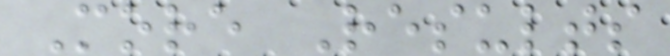More Results
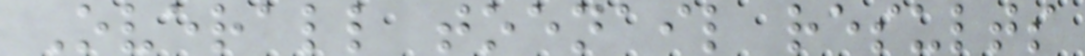Overall toenail results
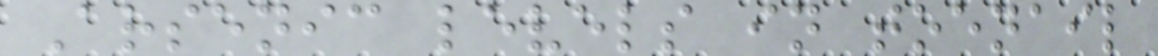Arsenic levels in toenail
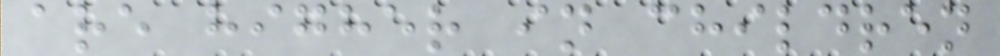are higher in children
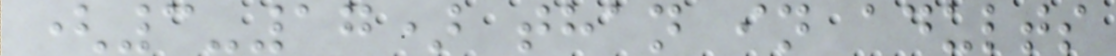(3-17) than in adults
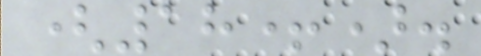(18+).
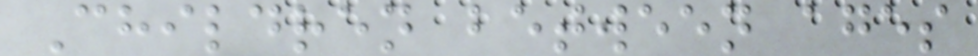Children between ages
